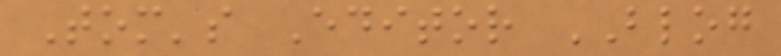Tom's Editor BLOG
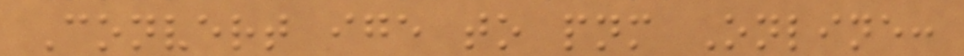Convert ige to pnm Online:
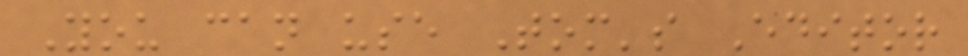You can use Tom's Editor
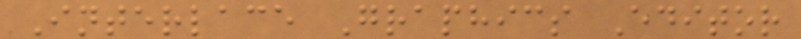Interlace Graphics Editor
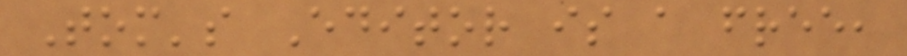Tom's Editor is a free,
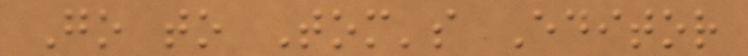Go to Tom's Editor
